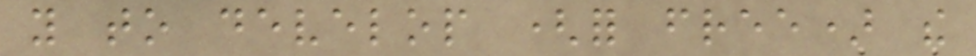you to develop (for free) the
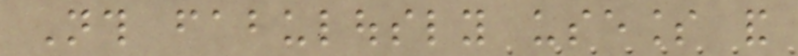Nth fabulously useless and
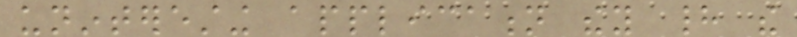uninteresting application they had the
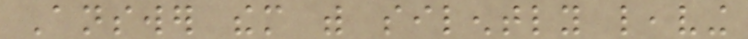Answer them with silently leaving
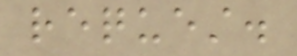request.
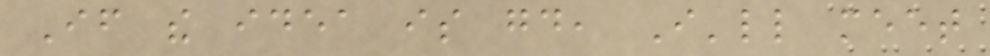If the idea is good, I'll meet
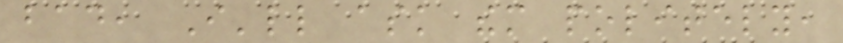bad, I'll ask them politely,
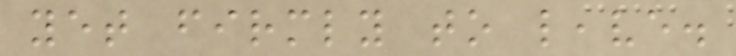yet firmly to leave.
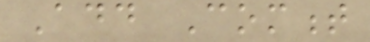Add Comment
